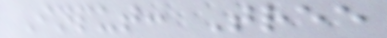Input: Tree
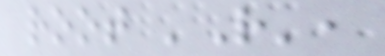root 'R',
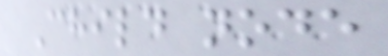Child node
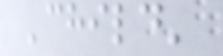'child'
